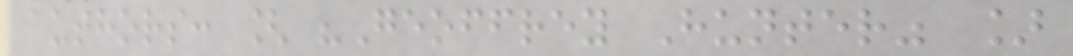authors: [ "Geoffrey Hunter" ]
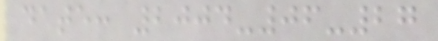date: 2004-06-27
